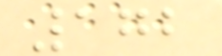172
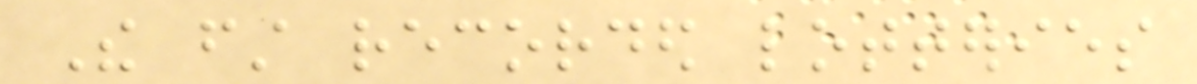The first recorded lotteries
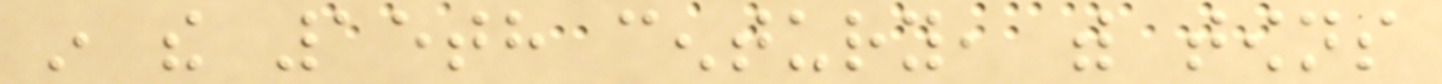in the 15th century, with towns
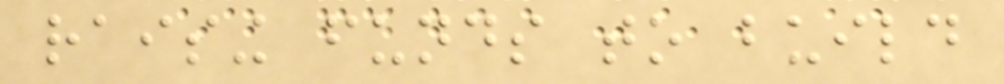raising funds to build
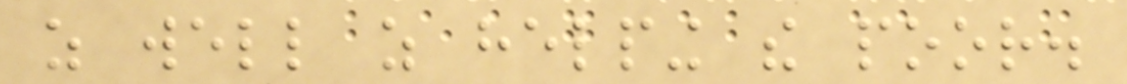as well as helping the poor.
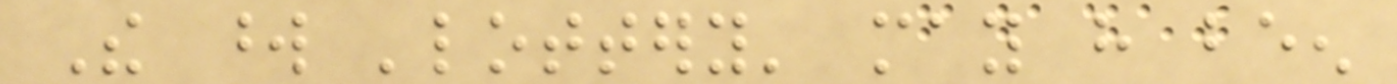The word 'lottery' may have been
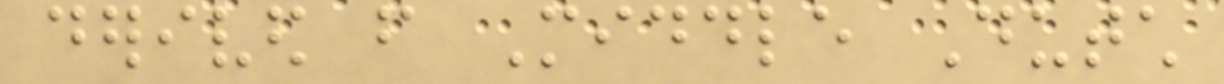derived from Middle Dutch
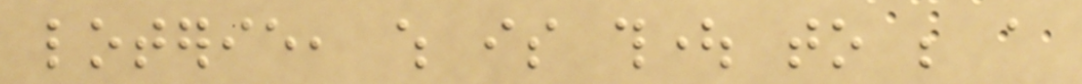loterie, which is thought to be a
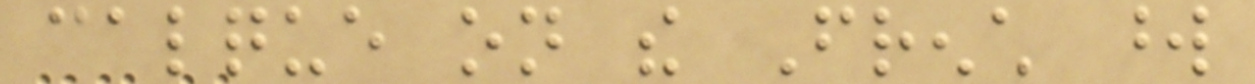calque on the French word
